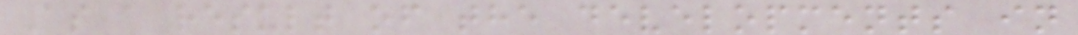As a result of the developments in
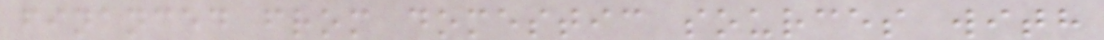financed from domestic sources with
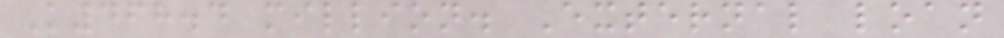K468.4 million. External loan
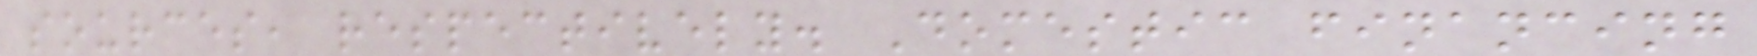sources, respectively. Domestic financing
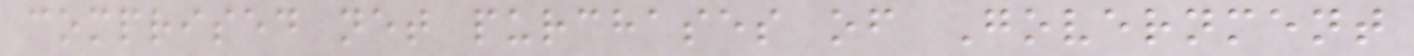comprised net purchases of Government
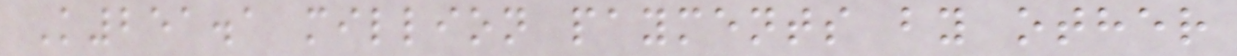K251.1 million payments by other
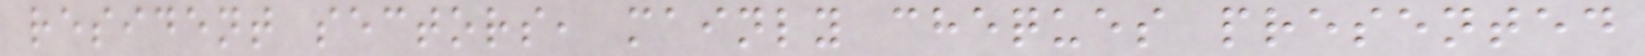resident sectors, mainly cheques presented
